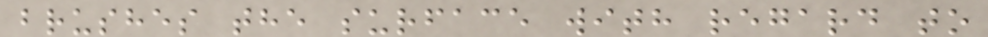brushes the surface with regard to
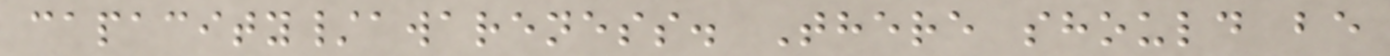capacity/awareness. There should be
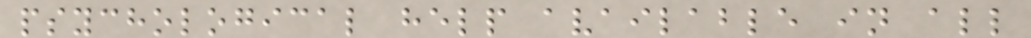psychological help available in all
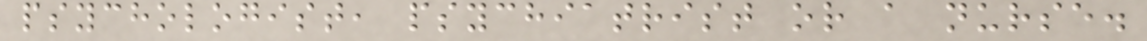psychologist, psychiatrist or a nurse.
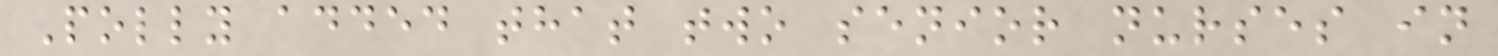Polly added that two senior nurses in
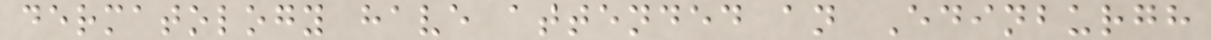dermatology have attended an Edinburgh
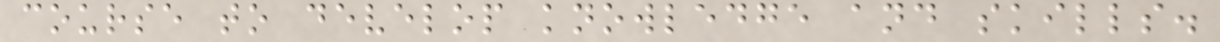course to develop knowledge and skills.
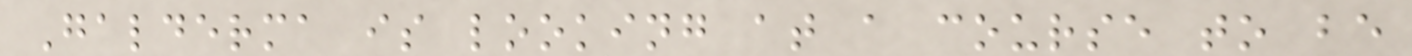Galderma is looking at a course to be
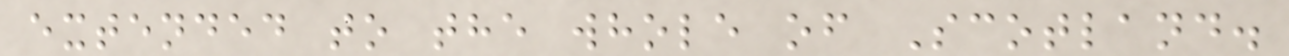extended to the whole of Scotland.
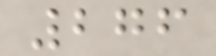276
